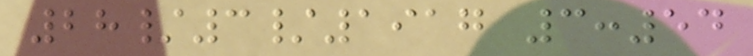28/3/1917 3:54
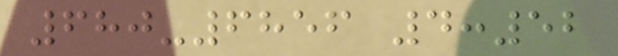680-6856 4:52
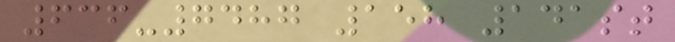636-7487 158 141st
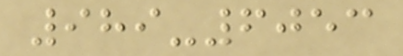989-6053
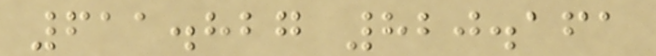611.827 820.161
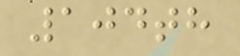104th
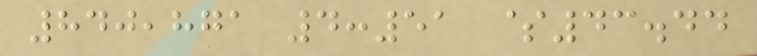840,871 4:51 $43.44
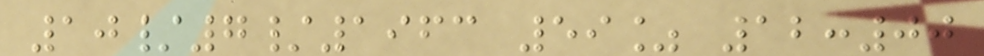10/7/1963 59% 12:00
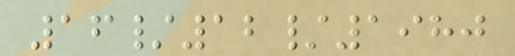16/12/1980
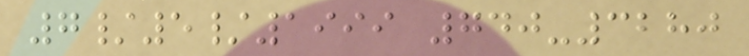7/5/1999 740-3280
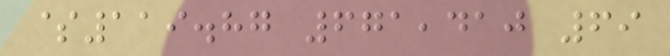$119.87 671,410 69
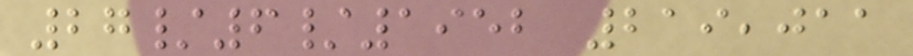27/6/1952 219,011
